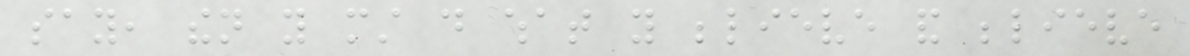say, then you must do what you believe and believe
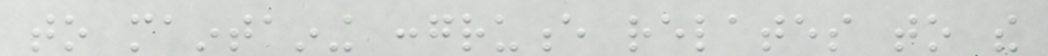to maintaining congruence relates to the
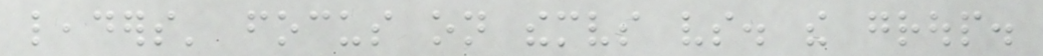leaders' focus on themselves vs. the group.
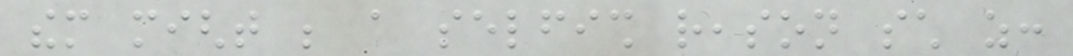them might be a selfish reason such as:
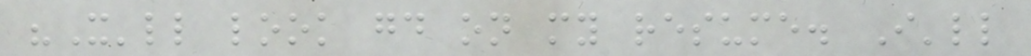"It'll look good on my resume. I'll
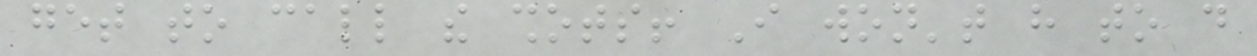get to call the shots! I won't have to do
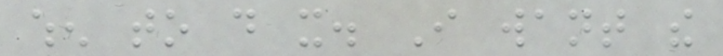when to do it. I want the
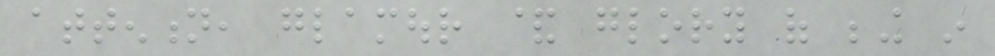attention, glamour & glory of being in
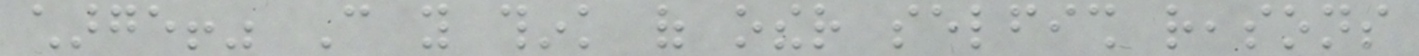charge!" Can you think of other selfish reasons
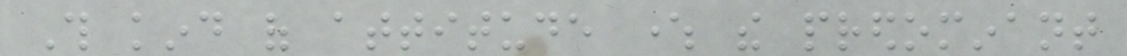This kind of attitude where the predominant
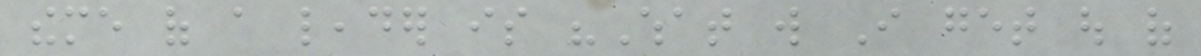theme of a leader is "What will I get out of
